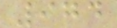974
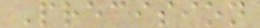Precision
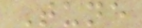Tune
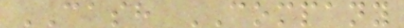CASH COMPANY
